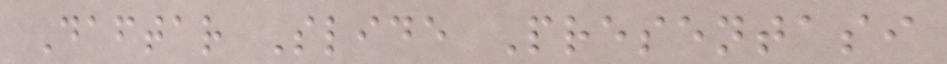Daftar Slide Presentasi
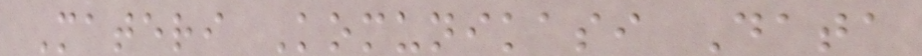Materi Komunikasi Data
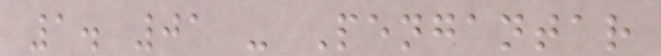1. 01 - Pengantar
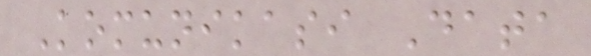Komunikasi Data
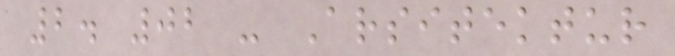2. 02 - Arsitektur
